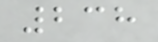238
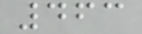463
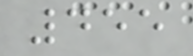455
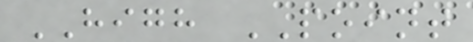HIGH POINT
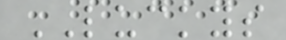LUCKYS
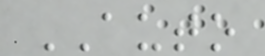AUTO
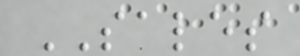SALES
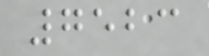7523
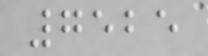7525
